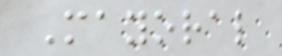Mayoral
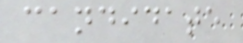candidate
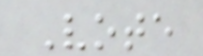Vote
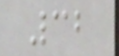32
